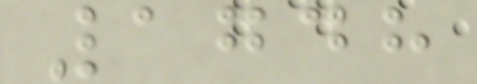1748
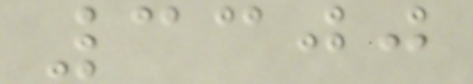3300
